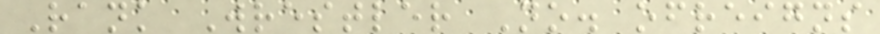Rank Wrestler No. ofreigns
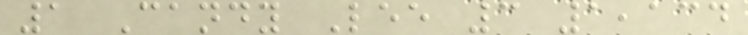1 Candy Lee 3 1,134
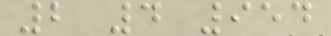2 4 954
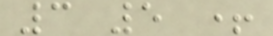3 5 +
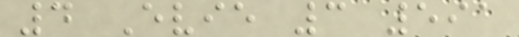4 Evie 3 591
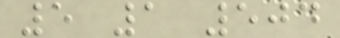5 1 504
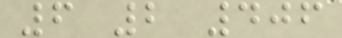6 2 406
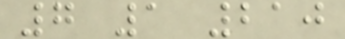7 1 210
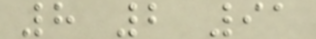8 2 91
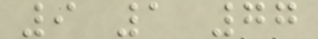9 1 77
